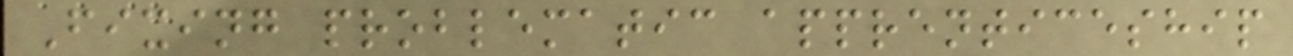Fixing problematic apprenticeship
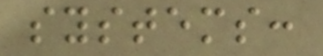systems:
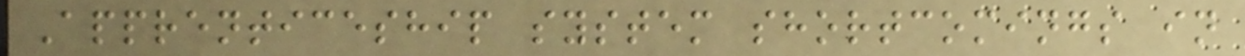Apprenticeship system shortcomings in
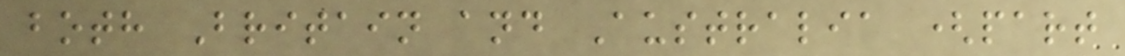both Britain and Australia (part
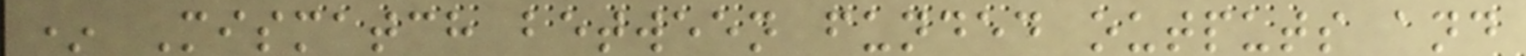* Mismatch between funded outputs and
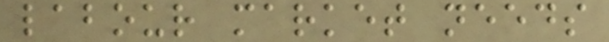labour market needs
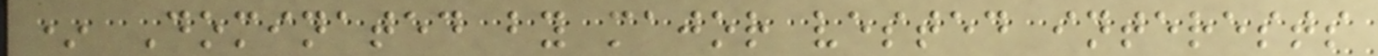* Dominated by major vested interests
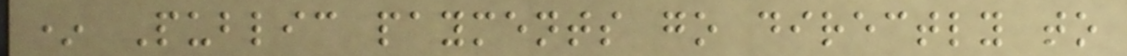* Public payments go directly to
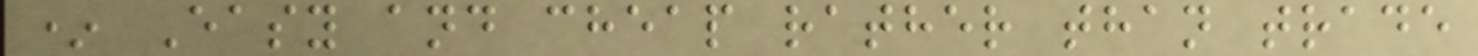* Easy and cheap rather than trade
